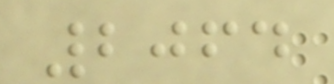2064
